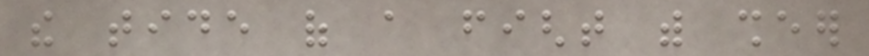the tide of a fight with sheer
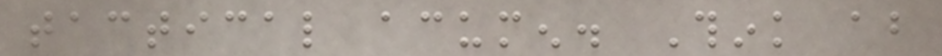tactical acumen. Think about
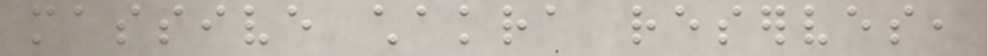massive chakra reserves,
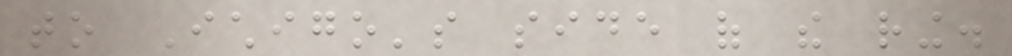to Ichigo's side of the ring.
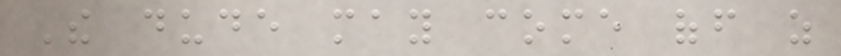The dude may come off as
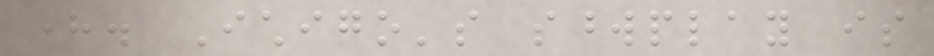here. Ichigo's swordplay is
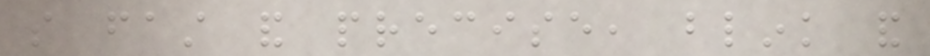so fast and precise, blink and
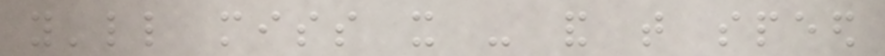you'll miss it - and that speed
